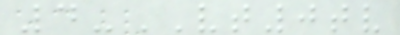4-VT0tv
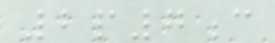2p7c
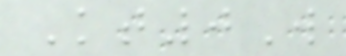Kt0W
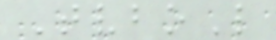TvboL
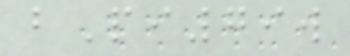bPi79w
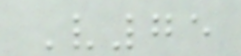V75
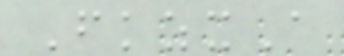FkzxA
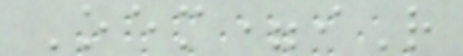Oem=iR
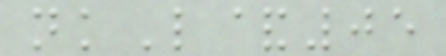nkL&05
